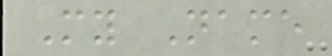My Name
